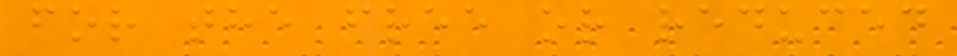for the free or reduced
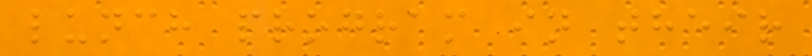lunch program in their
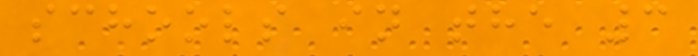schools in the 3
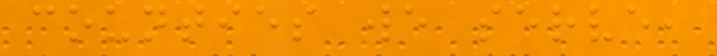counties we serve,
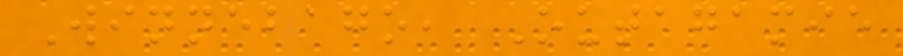Winnebago, Outagamie
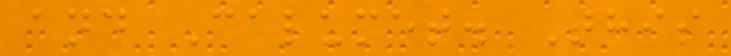and Calumet. This
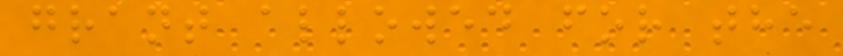grant allowed for the
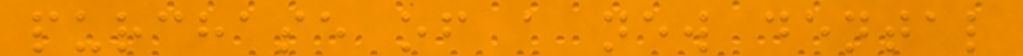purchase of a new dental
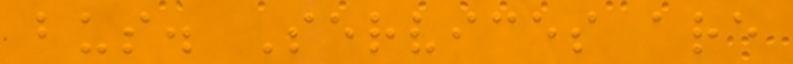bus. Services are
